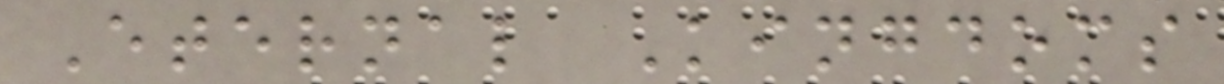Eternal Kingdoms
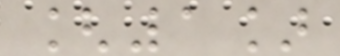[1]
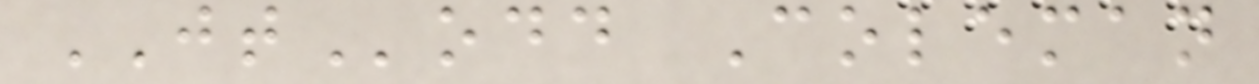JTodd Coleman
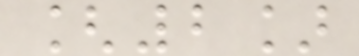[2]
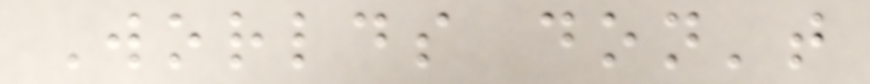Worlds don't
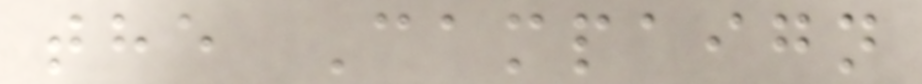the Campaign
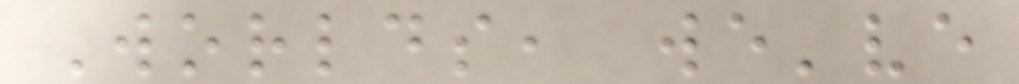Worlds, we've
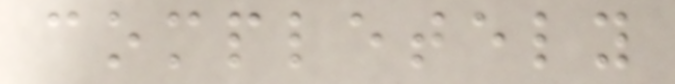completely
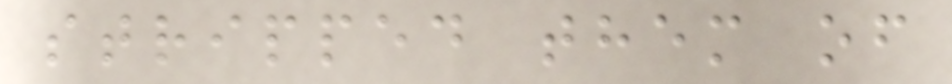stripped them of
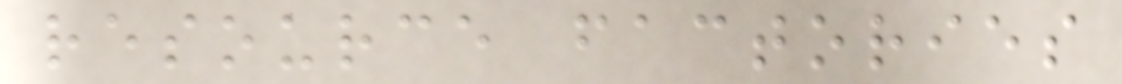resource factories
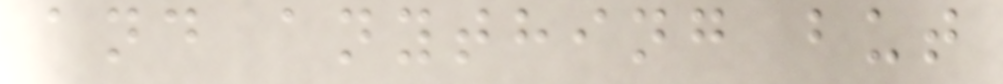and anything but
